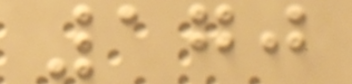170
